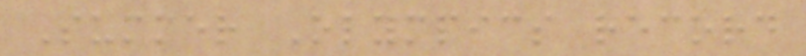Summer Olympics record
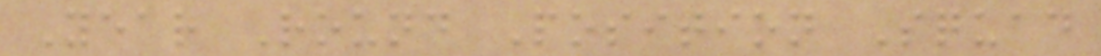Year Round Position Squad
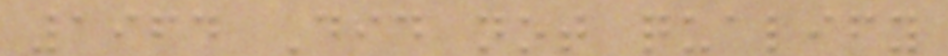1964 Did not qualify
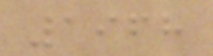1968
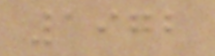1972
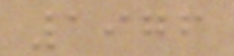1976
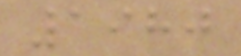1980
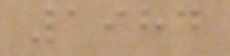1984
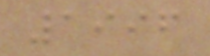1996
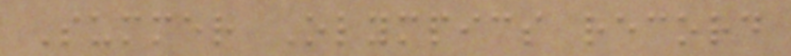Summer Olympics record
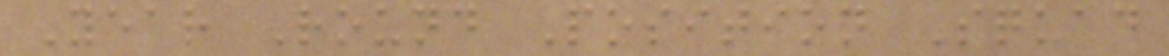Year Round Position Squad
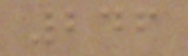246
